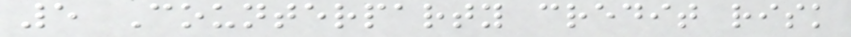5 Counterparty credit risk
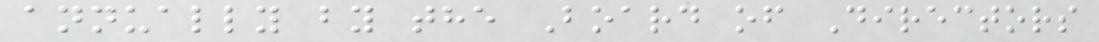annually by the Board of Directors
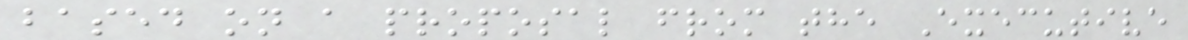based on a proposal from the Executive
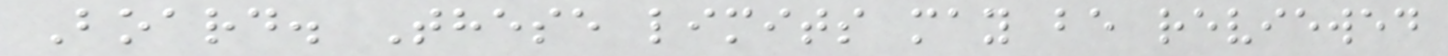Board. These limits may be reviewed
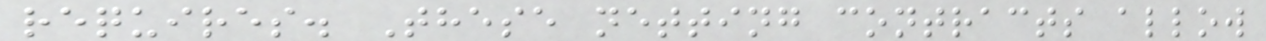requires. These netting contracts allow
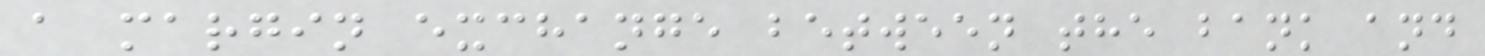a margin exchange between the bank and
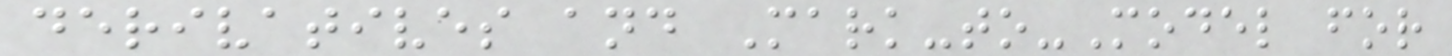derivatives and Mark-to-Model for
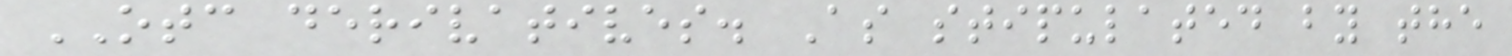OTC derivatives. As stipulated by the
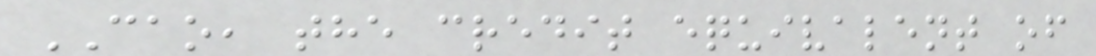CAO, the credit equivalent of
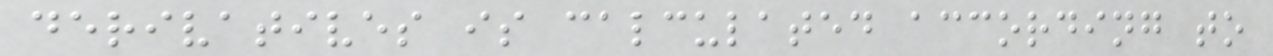derivatives is calculated according to
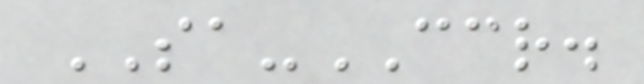SA-CCR.
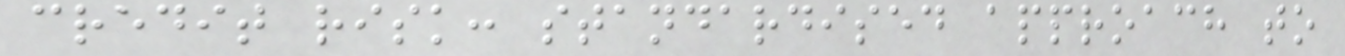credit risk: standardised approach to
